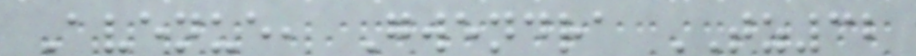Avenue, Gwendra TZ32
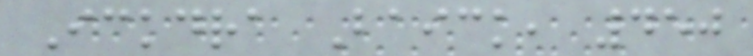Ickdra Baick, 450
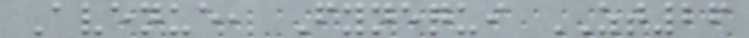Avenue, Fynequi ZT26
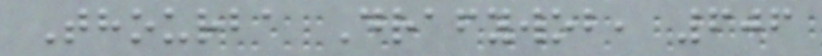Thourba Drafywob, 606
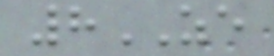8ZE
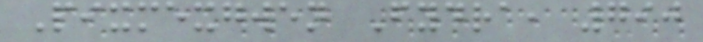Pixmexgwen Fydra, 790
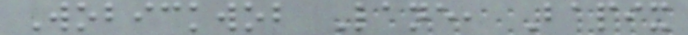Wobickwob Lane, Bapix
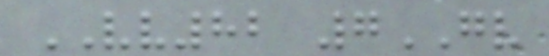VV82 7GV
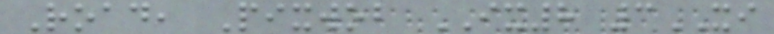Road, Pixwob IX8 3XI
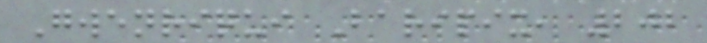Gwenriqui Baripix, 202
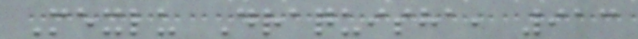Mexlu Draquisha, 913
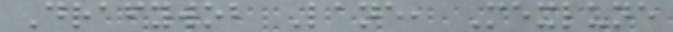Drafywob Lane, Mexlune
